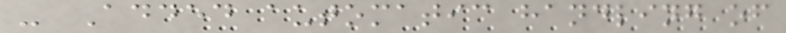- Added automatic handling of
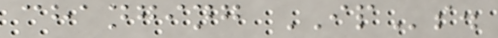changing IPs.
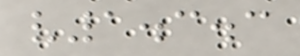v1.3.3
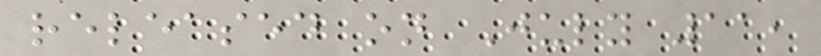released on July 11,
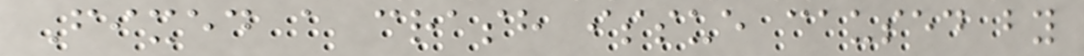Fixed a crash issue caused by
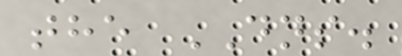the DNS.
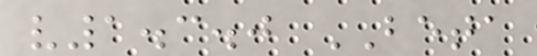v1.3.0 BETA
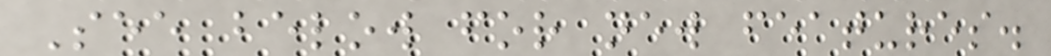See below for new features.
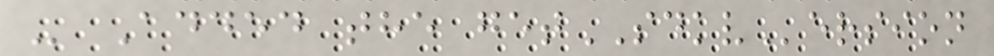- Added the getSDKVersion
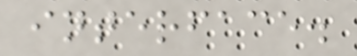interface.
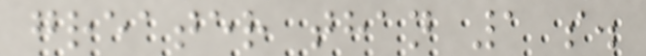greater than 1 s.
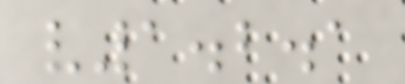v1.2.1
